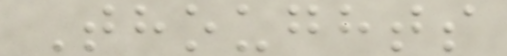Thoughts
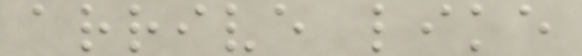arrive like
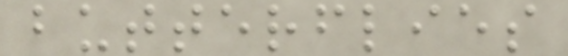butterflies
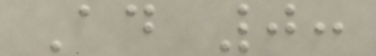Ad 0:
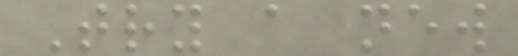Try a new
